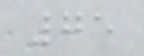75
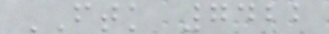FTK 7422
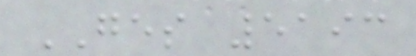GES 5193
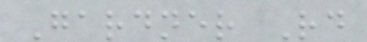Gardner Rd
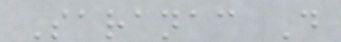Saranac D
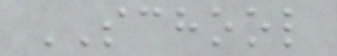SCHOOL
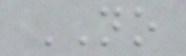NO
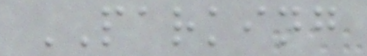PARKING
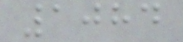1084
